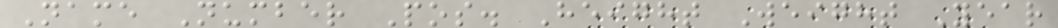Name Number Pos. Height Weight Year
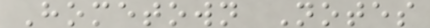Hometown Notes
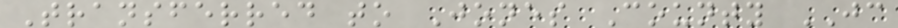Transferred to Jones County JC
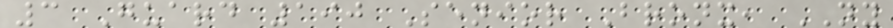3 Guard 190 Senior Bronx, NY
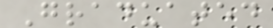Graduated
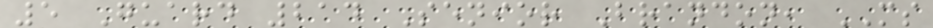5 Guard 214 Senior Brandon, MS
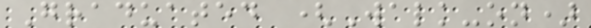Graduated (Walk-on)
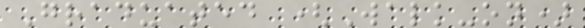Graduated (Walk-on)
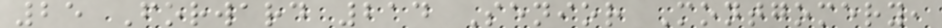25 Forward 214 Senior Montgomery,
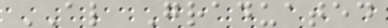AL Graduated
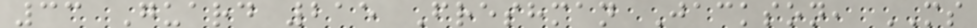33 Guard 215 Freshman Jackson, MS
